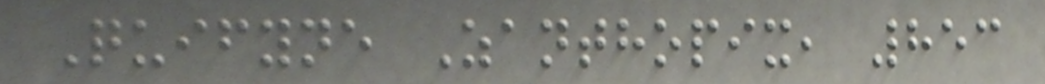Quifyne Zanthopix, 853
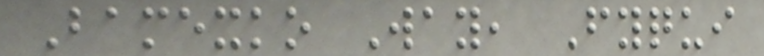Bamexko Way, Fyqui
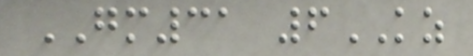GM31 6KZ
